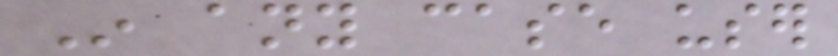In any case user
